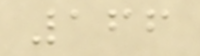166
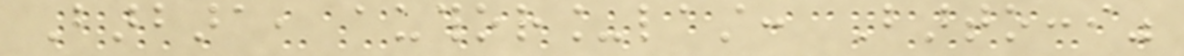Barbara, author_last: Bartocci"
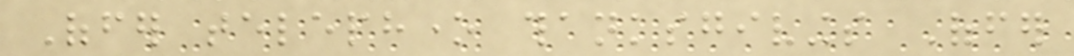Offer telephone thanksgivings Offer
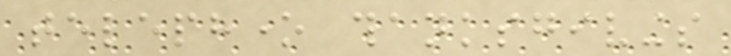telephone thanksgivings
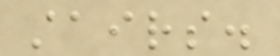stairs.
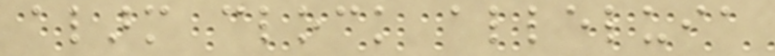alarm clock alleluia
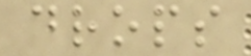drops
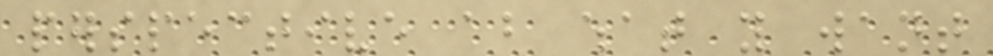perspective about what you want
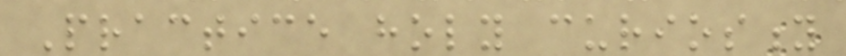Practice holy curiosity
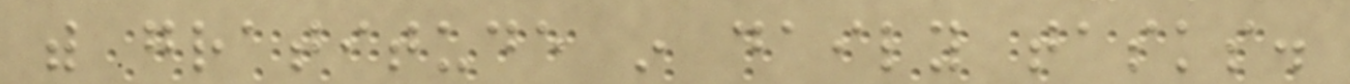with gratitude in daily tasks.
